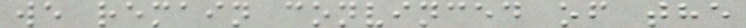we remain convinced of the
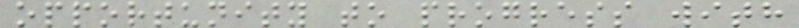opportunity to progress with
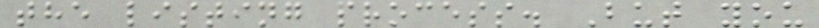the listing process. But you
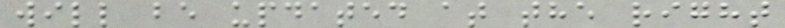will be updated at the right
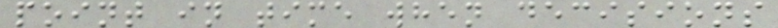point in time when decisions
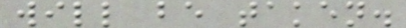will be taken.
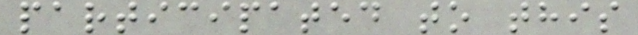participated to this
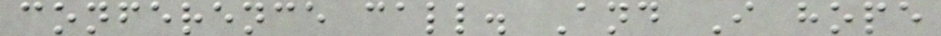conference call. And I hope
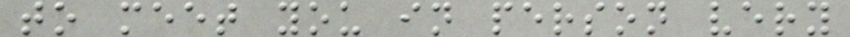to meet you in person very
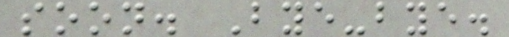soon. Bye-bye.
